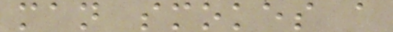man smokes a
